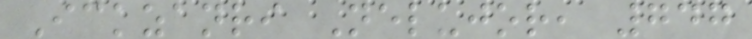Ickzanri Nelujor, 747
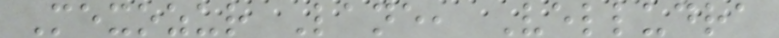Mexozur Lane, Velludra
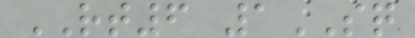RT6 1SQ
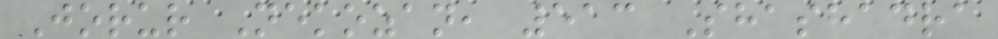Jorur Nekozan, 513 Shashadra
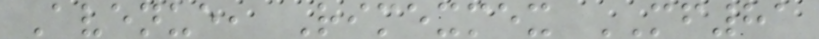Avenue, Rimexmex MF81
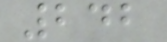242
